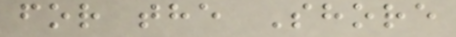for the Shore
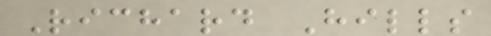Richard Hills
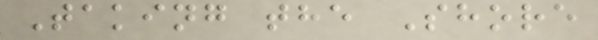Taking the Shore
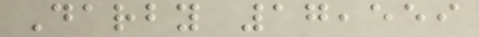Darby 17,559
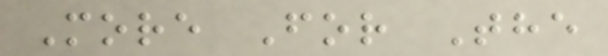More For The
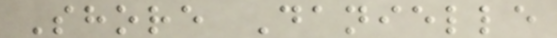Shore Danielle
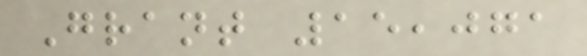Grant 15,071
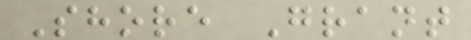Shore Grant
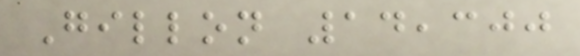Gillon 14,300
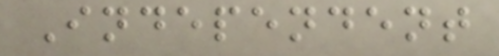Independent
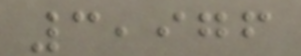3,976
